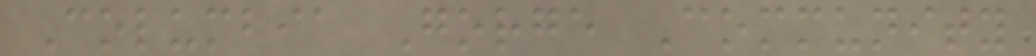Columbia Gorge Community
